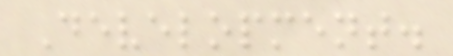Development.
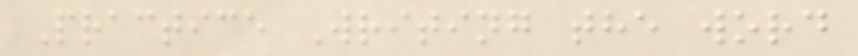Practice Writing the word
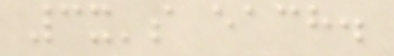3x's each.
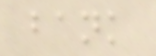bank
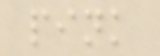pink
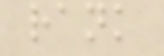rank
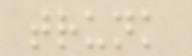trunk
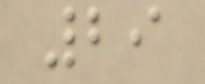29
